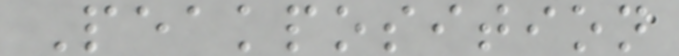Peakposition
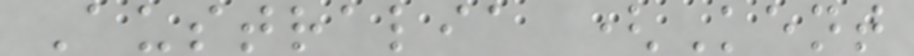Australia (Kent
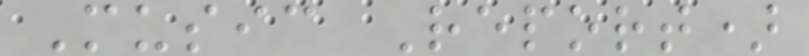Music Report)
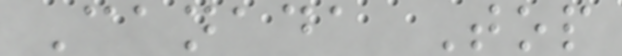Canada Top
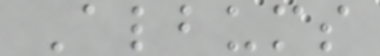Albums
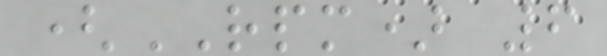(RPM) 6
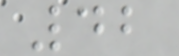42
